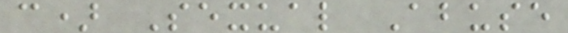c) Sexual Abuse
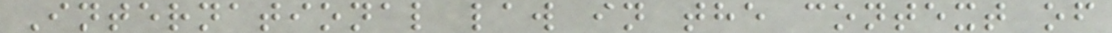International law in the context of
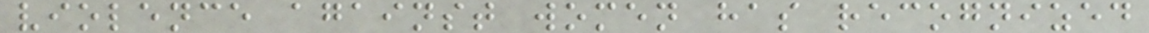violence against women has recognized
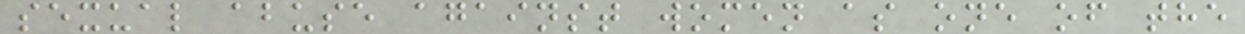sexual abuse against women as one of the
